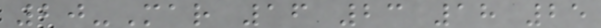20-Mar 16 23 18 25
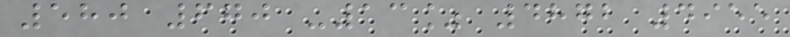580 670 -13% 4872 4955
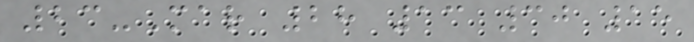23-Mar 28 13 30 15
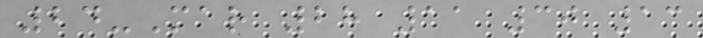24-Mar 28 11 30 13
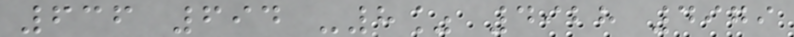636 694 -8% 4928 4979
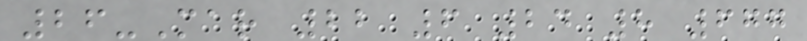26-Mar 22 6 24 8 677
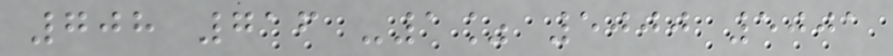708 716 -1% 5000 5001
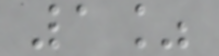1%
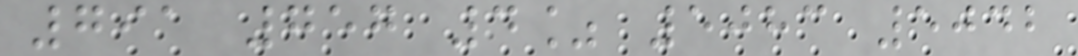791 757 4% 5083 5042
